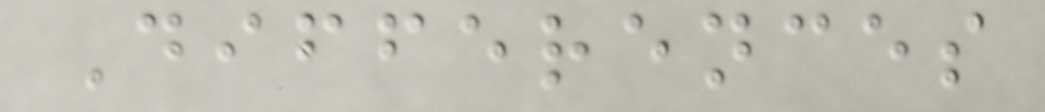Differences
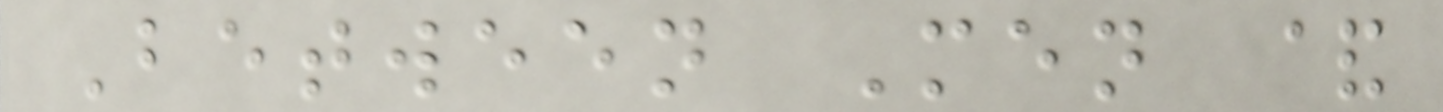Between Men &
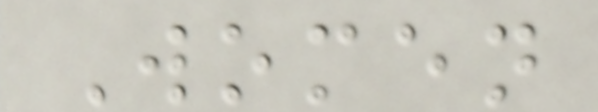Women
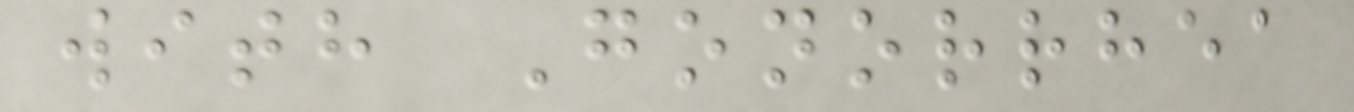with Gonorrhea
